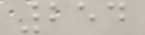254
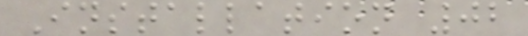Installation 02
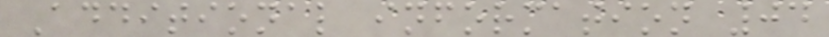Additional information 04
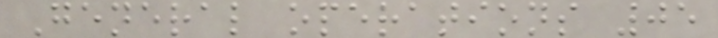General operations 05
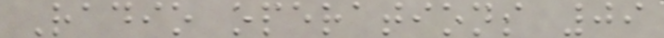Radio operations 09
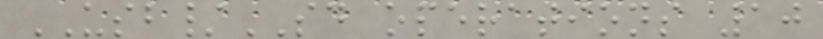USB/SD operations 10
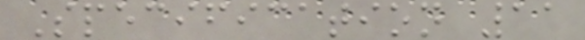Specification 11
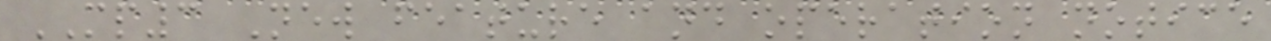MP3 New feature and operation notice
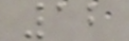12
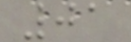01
